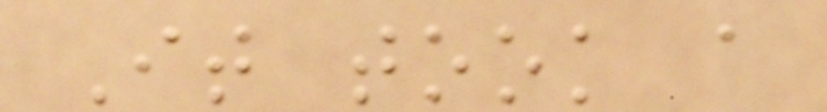It took a
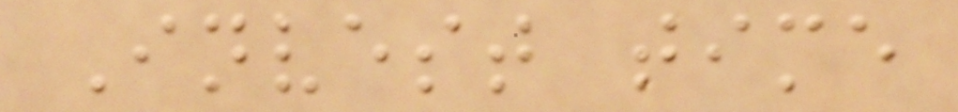Invest time
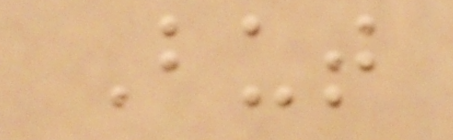But
